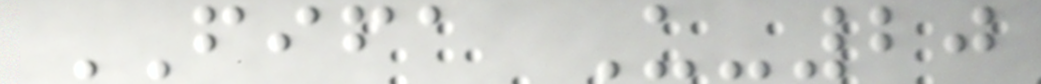FIFA U-20
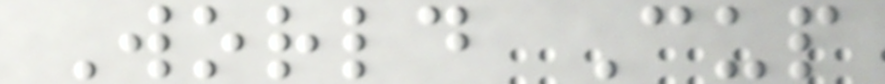World Cup
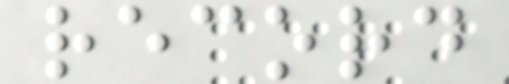record
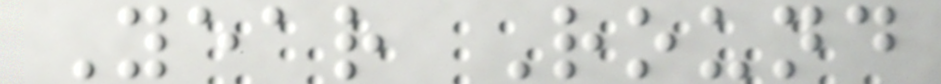Year Round
